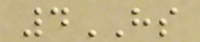4HS
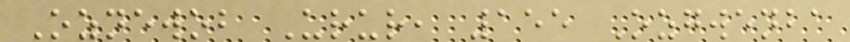Oznewob Urur, 155 Ozgwenba
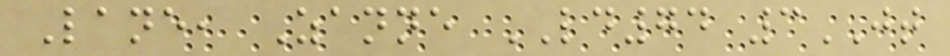Lane, Zanne LD74 3JT
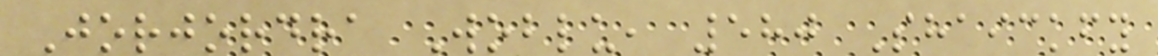Jorjordra Woblu, 580 Shaickfy
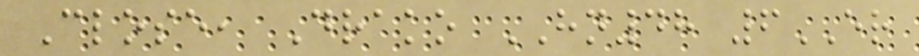Close, Drako HN48 6ER
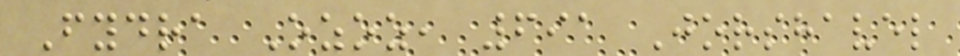Fydra Ozoz, 691 Jorshavel
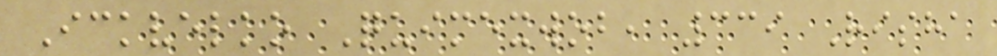Ickvelko Quimexwob, 339 Risha
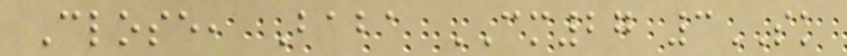Close, Baba CM27 3SK
